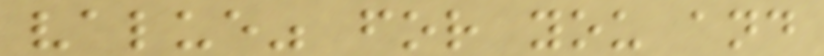value" for you and
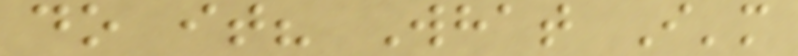do it? What I'm
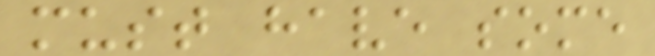must have some
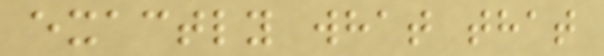exactly what that
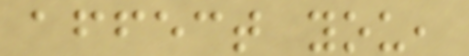affect you,
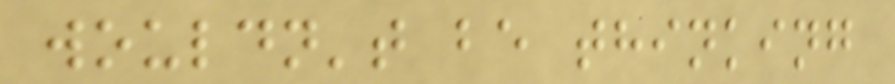wouldn't be thinking
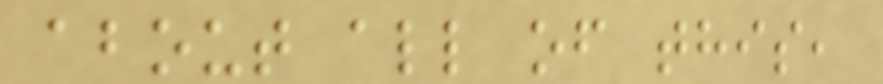about all of this,
